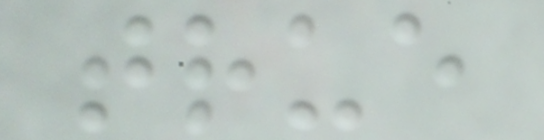true
